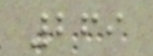269
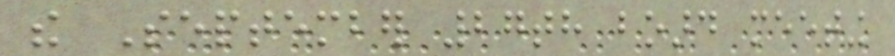the September 27th board meeting
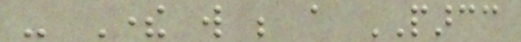- There will be a PARCC
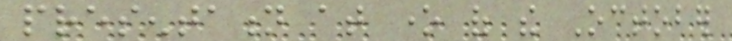presentation at one of the October
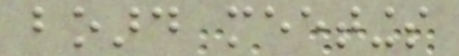board meetings
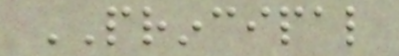PRINCIPAL
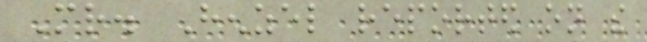Mr. Henzel reported on the
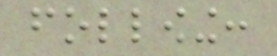following:
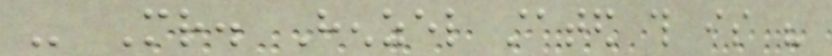- Mr. Henzel stated this is his
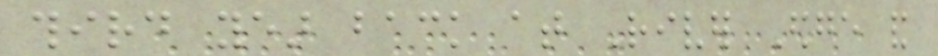third year back at River Edge and
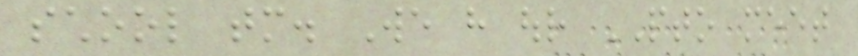school tomorrow. We have our PTO meet
